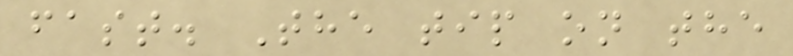fast. The tip on the
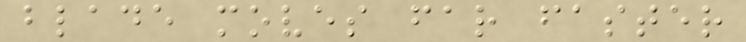blade moves far faster
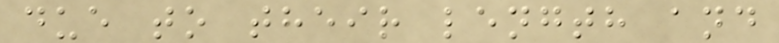due to their length and
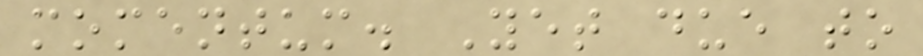momentum. Yet due to
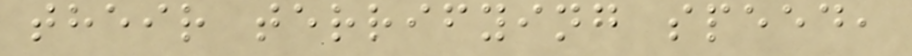their terrifying speed,
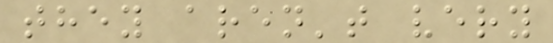they aren't very
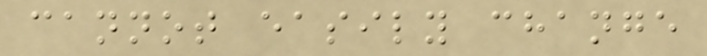cannot easily change
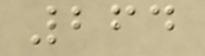264
